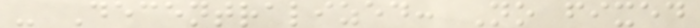- Decentralized: No fixed
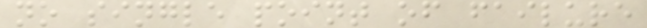no single point of failure
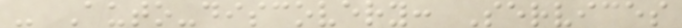- Auto-discovery: Services
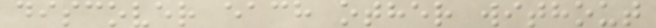discover each other without
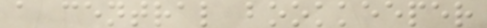a central bookkeeper
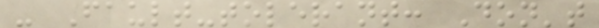- Fault-tolerant: Don't
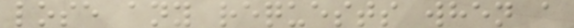lose any requests when a
